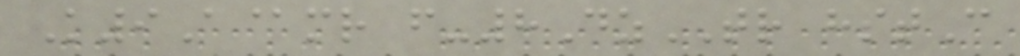K9A@mr f-8DzTR hstC
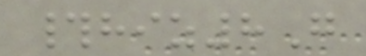#hiz8G
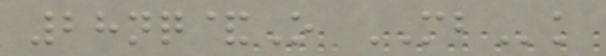28nq&O MBk
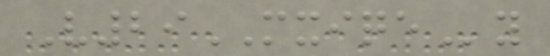V29MXIQEy
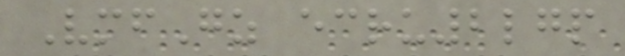VmfGz ecru2lgp
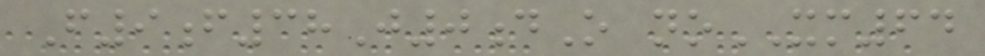F9f38J0dO noXM64
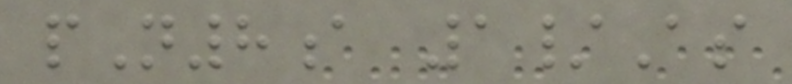pN8a 1/As
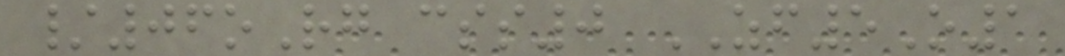/06oRg css0 ZF5O1
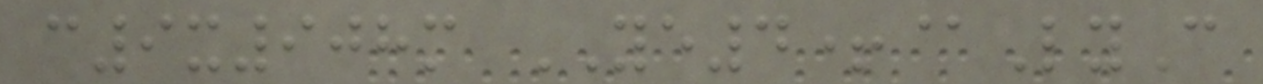c9x908m YE4+@LyC
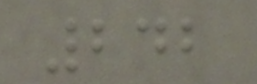242
